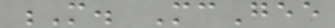M. McGee
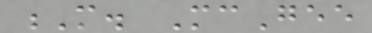M. McGee
